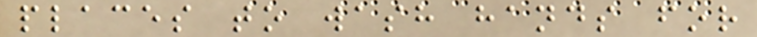places to wash hands for
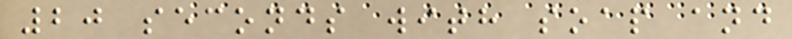20 seconds with soap and
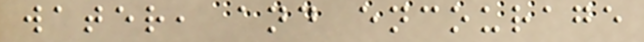water, and encourage
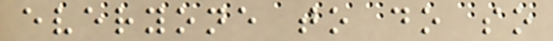everyone to do so
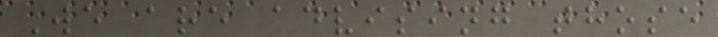We are advising those
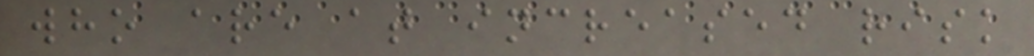who are at increased risk
